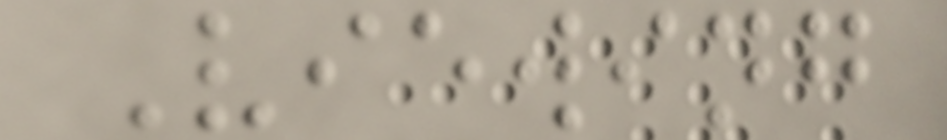Viewing
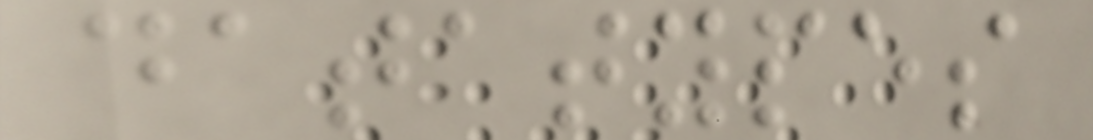datatypes
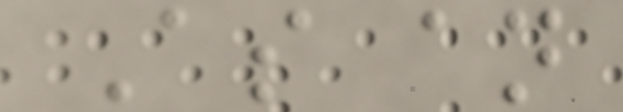As an
